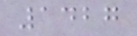1427
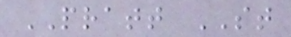PRATT ST
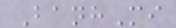BanhMi
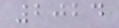2024
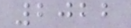2022
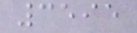3595
